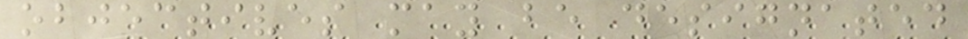objectives may be designated
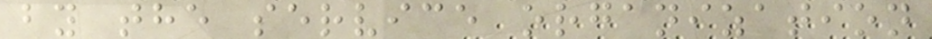by the service organization
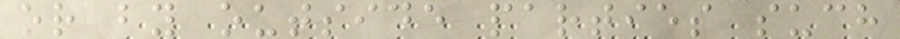or by outside parties such
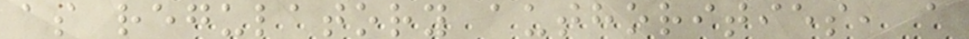as regulatory authorities, a
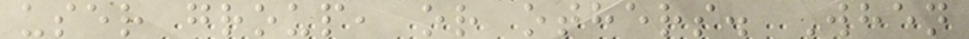user group, or others. When
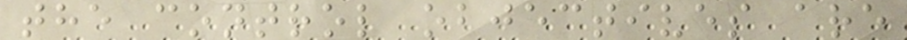the control objectives are
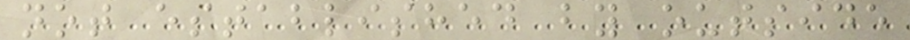not established by outside
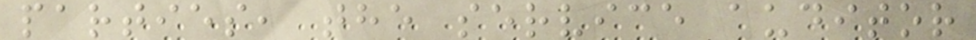parties, the service auditor
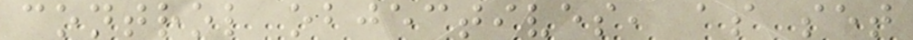control objectives, as set
